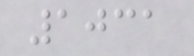1031
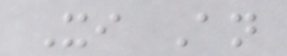Xi An
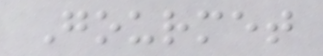Gourmet
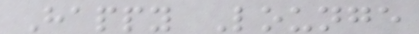Happy Lounge
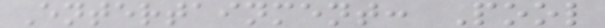Entertainment: Pool
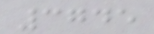3745
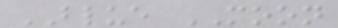BLUE MOON
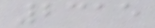2315
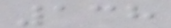138
